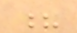?
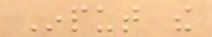Input the
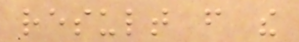result from the
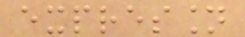expression
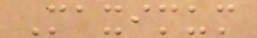Maximum
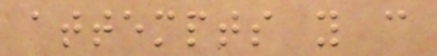attempts you can
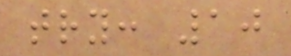try: 10
